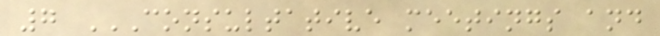7 CONSULTATIVE MEETINGS AND
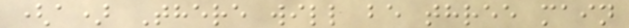(a) There will be three main
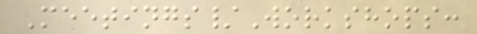Meetings/Workshops:
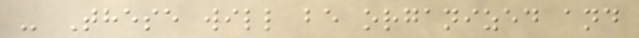- These will be organized and
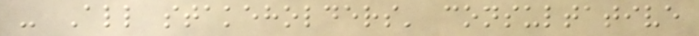- All stakeholders' consultative
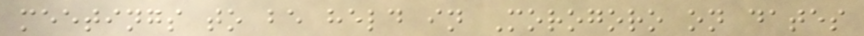meetings to be held in Morogoro on dates
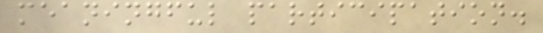meaningful participation.
